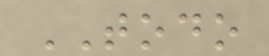TODO
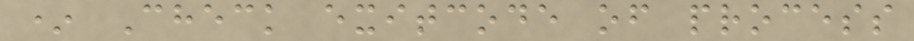* Check exitcode of process
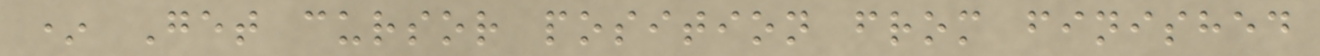* Get cursor position from finished
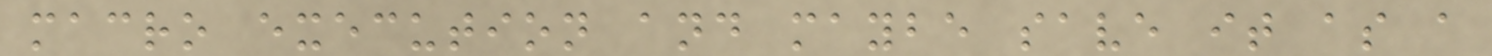macro execution and maybe save it as a
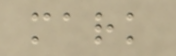mark
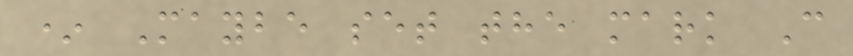* Maybe set the mark C
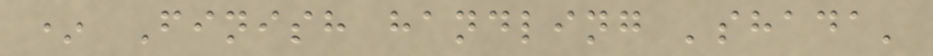* Finish handling 'shada'
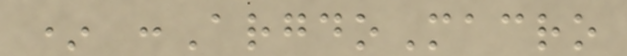* :ArgdoMacro
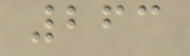263
